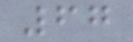67
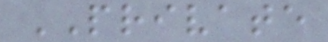PRIVATE
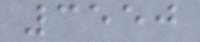3550
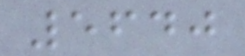5640
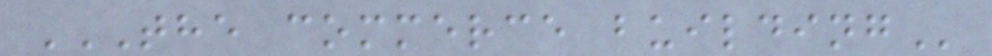THE COMMERCE BUILDING
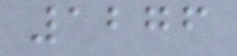1276
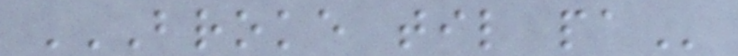BROKE TIL PA
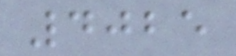4025
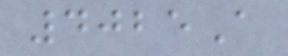4025A
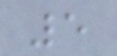5
